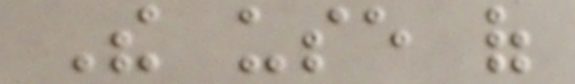The use of
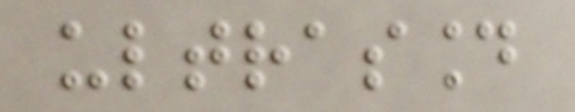ultrasound
